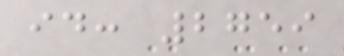id: 2759
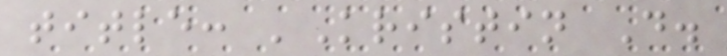title: 'Kristin D.
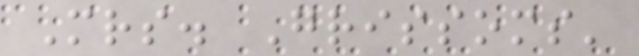Mrs. Grissoms'
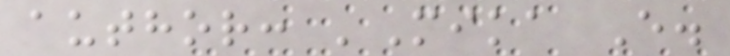author: 'Mika E.
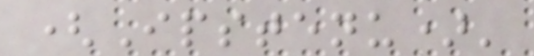(Ipstenu)'
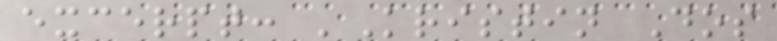excerpt: 'Kristin Dos
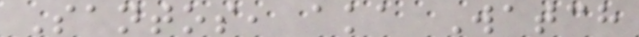Santos, aka Watch
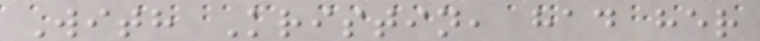With Kristin, had her
